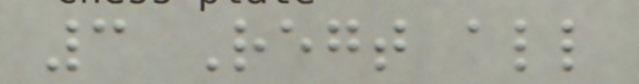3 Regt all
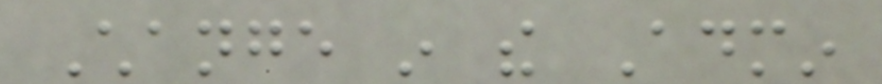Change in the Admin
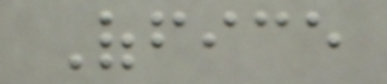Office
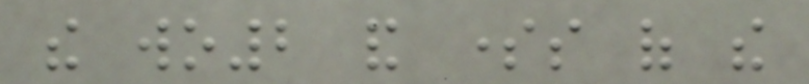the wo2 and somes of the
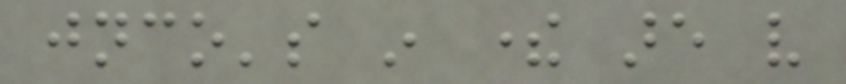jnco's in there are very
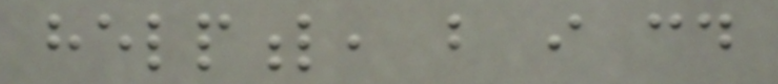helpful, but i could
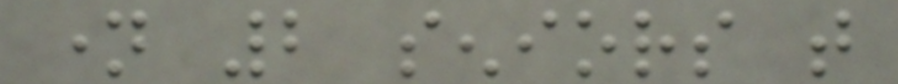name 2 seniors that
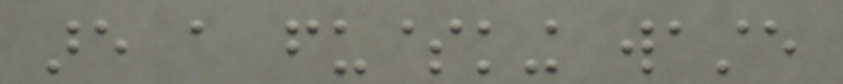are a fu$king waste
